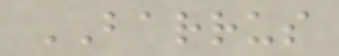BARRUS
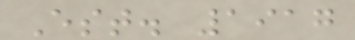Est. 1917
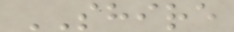SHIRE
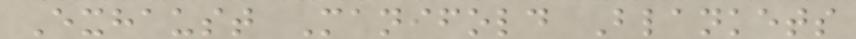Exhaust Manifold Blankets
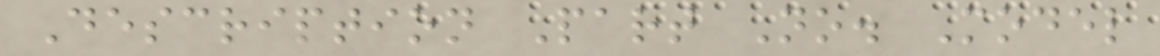Description Part No. Model
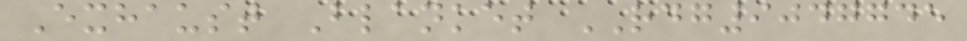Exhaust Blanket RDG9047745
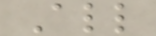All
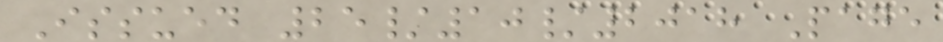Issued 25/10/2018 Page
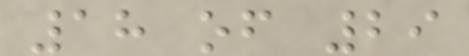18 of 29
